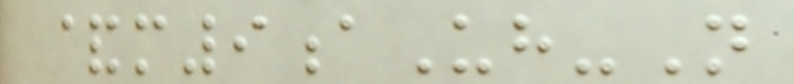&m9aUh-N
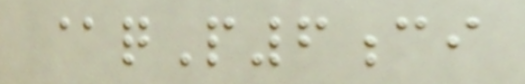@qP6ci
